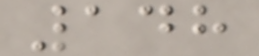148
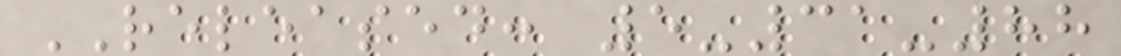RELEASED: 5-31-88
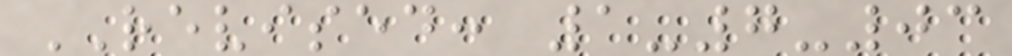REVISED: 1-7-03
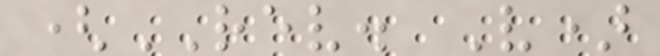(REV. V)
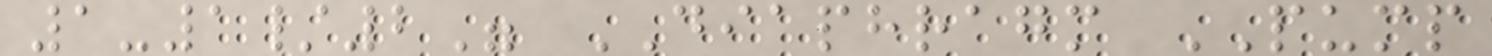1-1/2" DIAPHRAGM PUMP
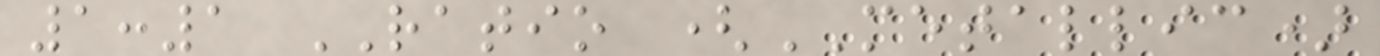1:1 RATIO (METALLIC)
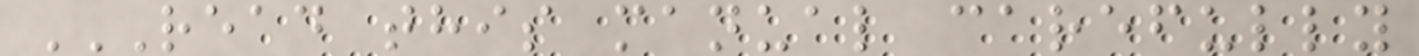READ THIS MANUAL CAREFULLY
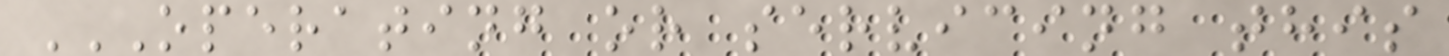OPERATING OR SERVICING THIS
